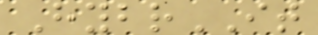HybrIT
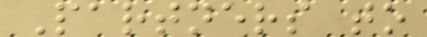Partners to
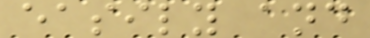easily and
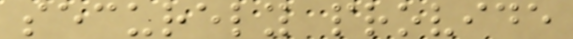securely provide
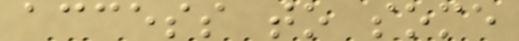access to some
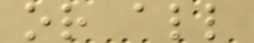or all
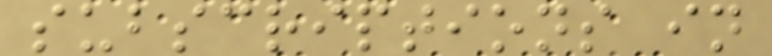subscriptions in
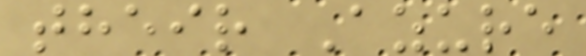their Azure
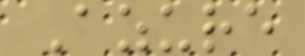Azure
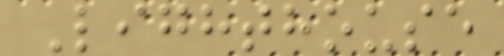Lighthouse
